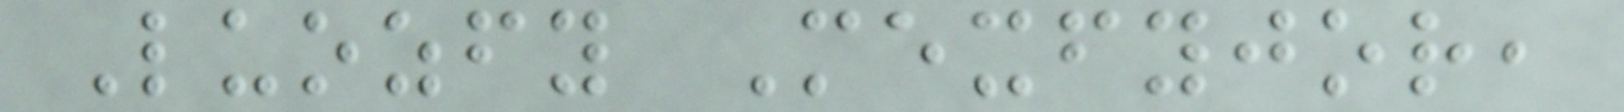Luozfy Mexfyjor,
